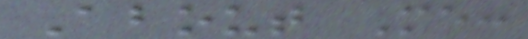About Me:
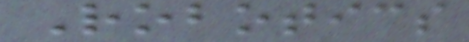Robotics
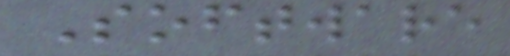Software
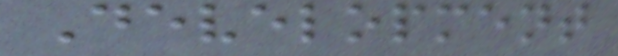Development
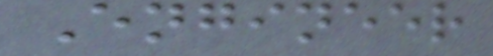Engineer
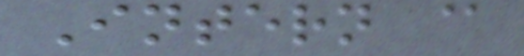Intern @
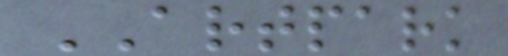ARTPARK
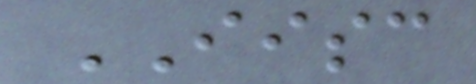IISC
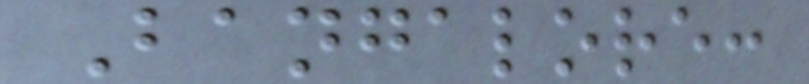Bangalore:
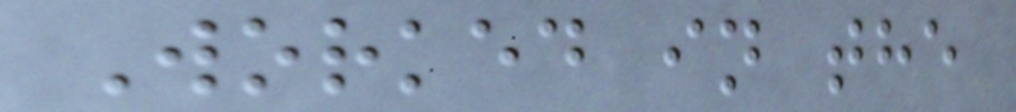Worked in the
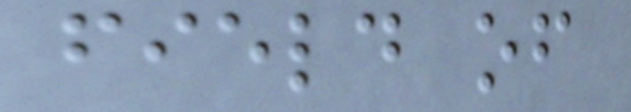field of
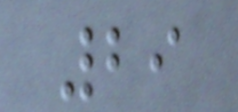29
